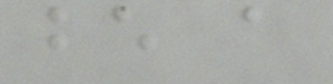be a
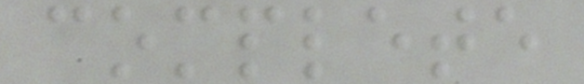complete
